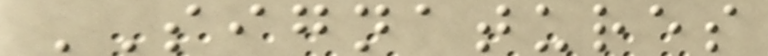SIGNATURES
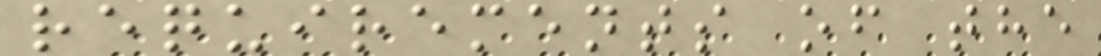requirements of the
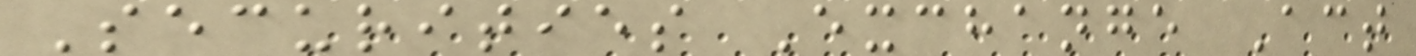Securities Exchange Act
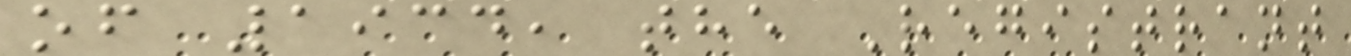of 1934, the Registrant
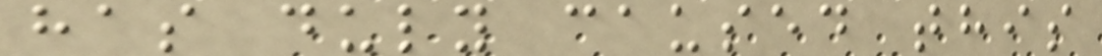has duly caused this
